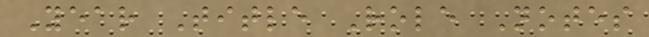Year Title Role Notes
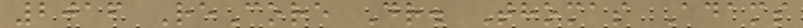2016 ReCore Dr. Thomas Adams
